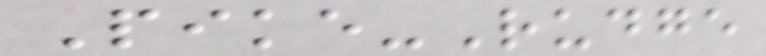Pike-Rudge
